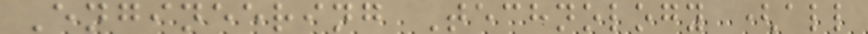Engineering Technology (all
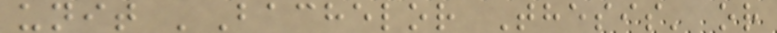unit 'Bachelor Thesis' or
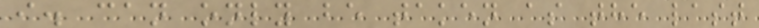i. can only be taken as the last
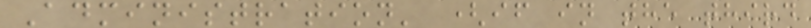Administration' (if in the third
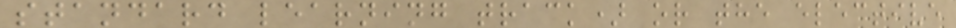standard learning track) or the elective
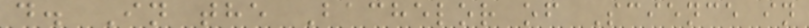d. In the Bachelor of Science in
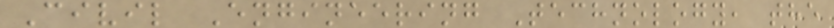Civil Engineering Technology, the
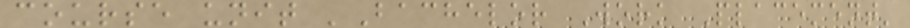course unit 'Bachelor Work Placement'
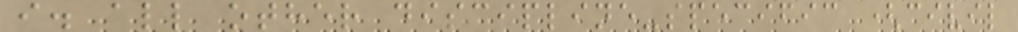i. all other discipline-specific (civil
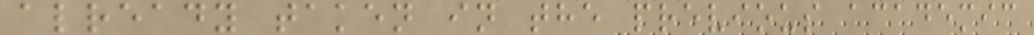already taken in the previous academic
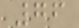76
